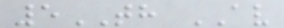5TH AV
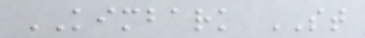KIMBARK ST
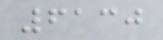6130
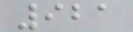921
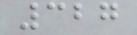327
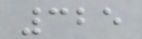325
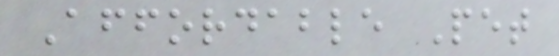Affordable Pet
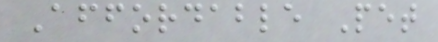Affordable Pet
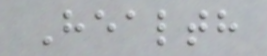Health
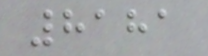8181
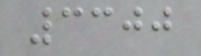3300
